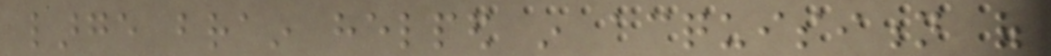large brain helped in acquisition of
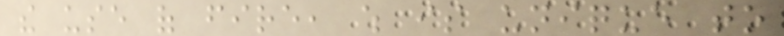the use of fire, which is unique to
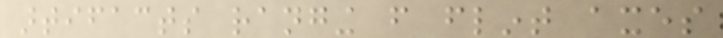artifacts ranging from flint axes
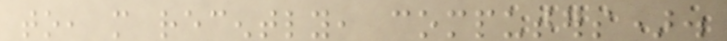to, more recently, computers).
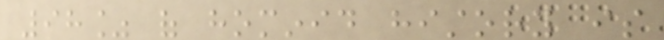98% of hominid history is
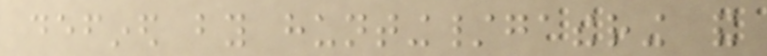defined by hunting/gathering and
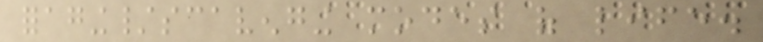foraging/scavenging modes of life.
